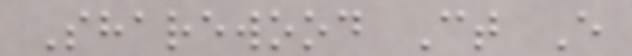Sharewood Ct E
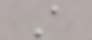A
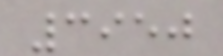3950
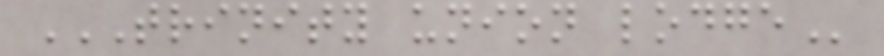TRINITY UNION LODGE
